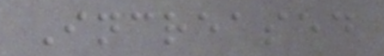Increased
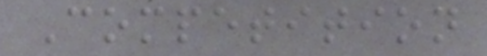Competition
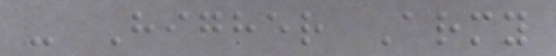- Higher Army
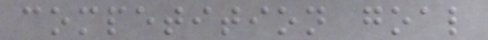competition goal
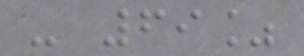- 69%
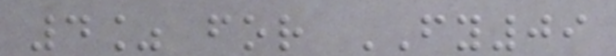4% for FY09
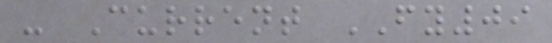- Current FY09
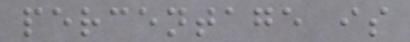percentage is
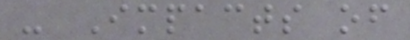- Impacts of
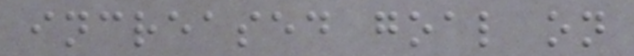increased goal on
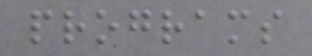programs
